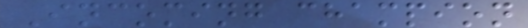Incoming champion
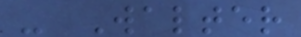- Walter
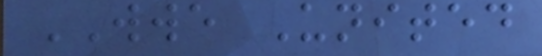WWE United
